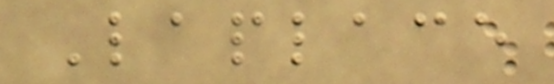Laplace
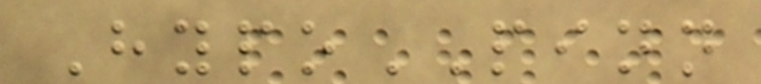HypoPINN
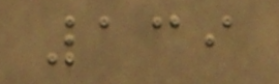139
